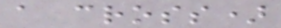a cross)
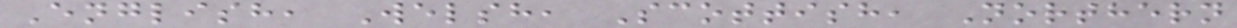English, Welsh, Scottish, Northern
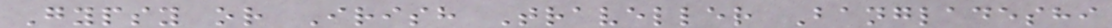Gypsy or Irish Traveller Bangladeshi
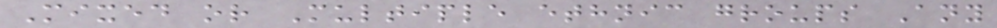Mixed or Multiple ethnic groups Any
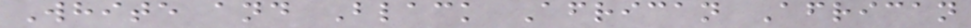White and Black African African
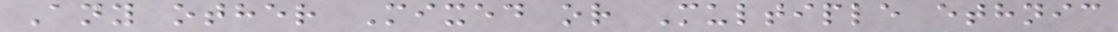Any other Mixed or Multiple ethnic
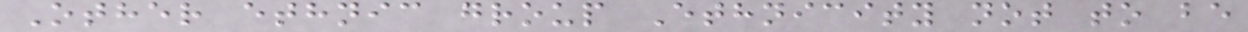Other ethnic group Ethnicity not to be
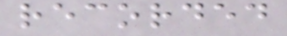recorded
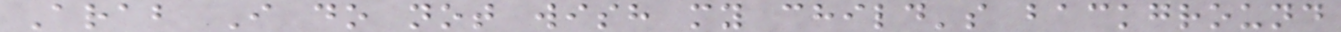Arab I do not wish my child's background
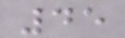45
